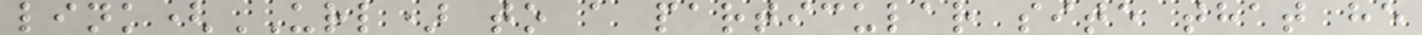link(URL) to a particular site that he
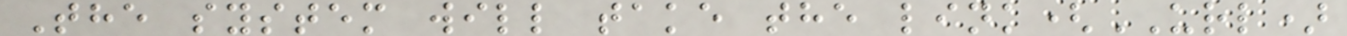The system will take the link(URL)
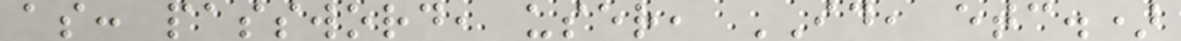as: password, user, ID, etc.)
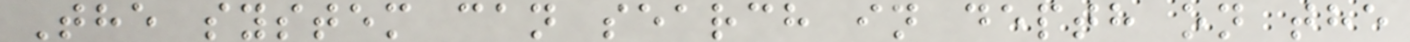The system can search in depth on the
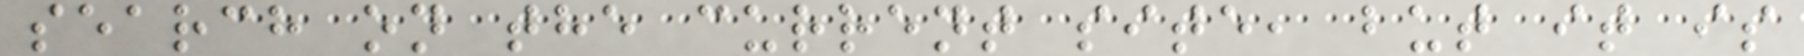search on the current site, but it is
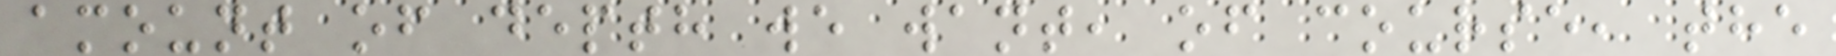amount of depth we want, of course, the
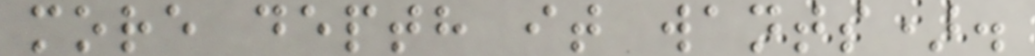more depth it wants).
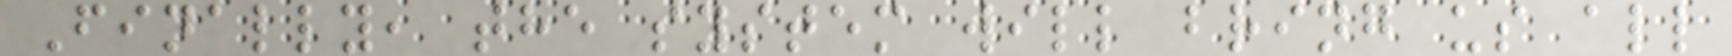Finally, the system will bring us all
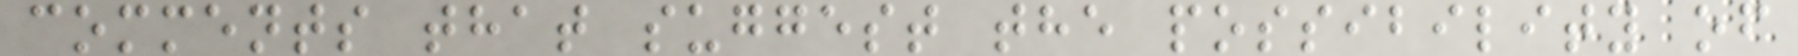comments that suggest the possibility of
